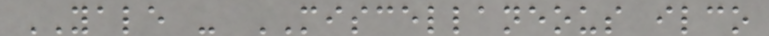YALE - MISCELLANEOUS ilco
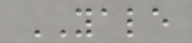YALE
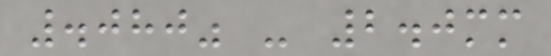.080" - 2.0mm
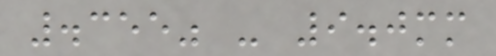.355" - 9.0mm
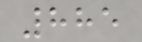885
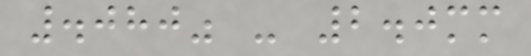.080" - 2.0mm
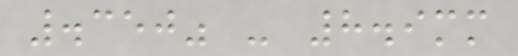.350" - 8.9mm
